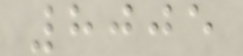8005
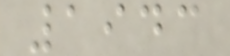1943
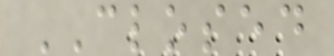CLOSED
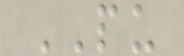PU
